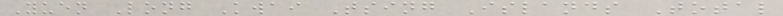Yuen Long Kwai Tsing Islands Total
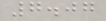7.07
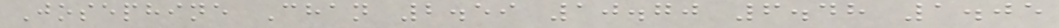Josephine Chan 2.59 10.70 6.48 1.05
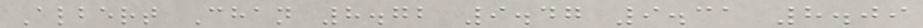Albert Chan 8.72 9.47 9.31 8.09
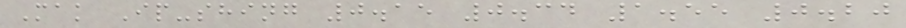Mak Ip-shing 0.15 0.34 1.55 0.20
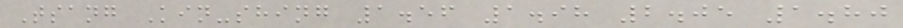Tsang Kin-shing 1.56 1.98 2.05 1.80
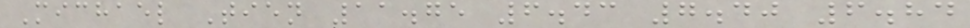Michael Tien 11.75 6.43 7.40 6.84
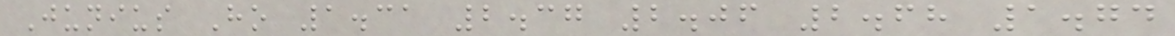Junius Ho 1.31 2.37 2.06 2.68 1.74
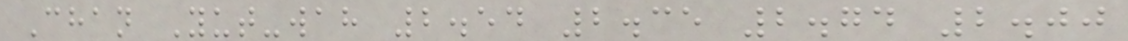Chan Yut-wah 2.54 2.35 2.74 2.00
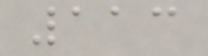113
